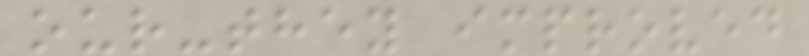our-they improved
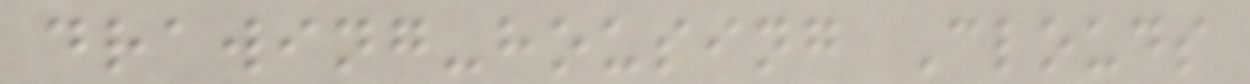drawing-housing Clouds
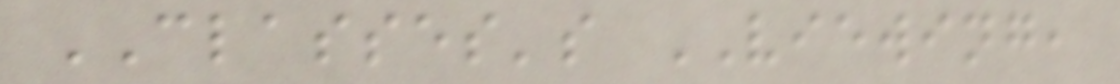CLASSES's VIEWING,
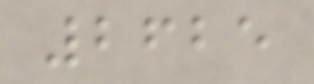2625
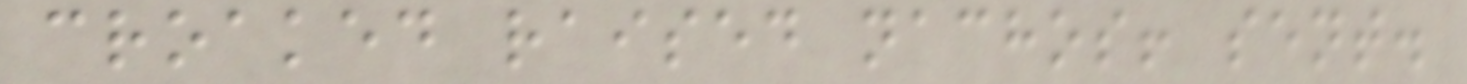croaked raised nachos! sent.
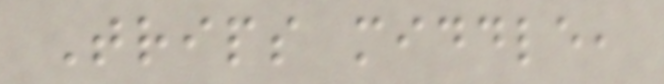Trips middle,
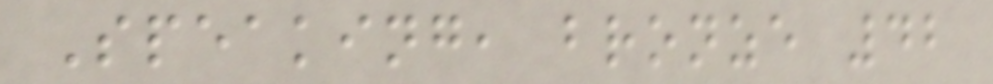Speaking, bronze 42
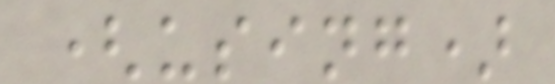(using)
